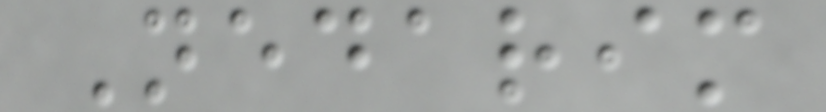Nedarim
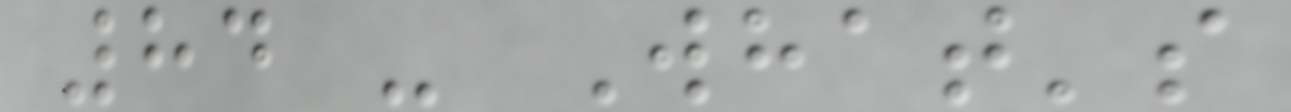84 - What's
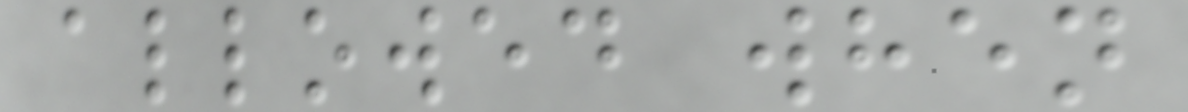allowed when
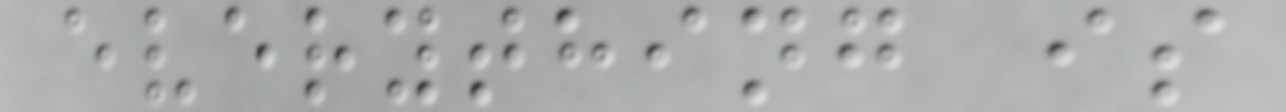everything is
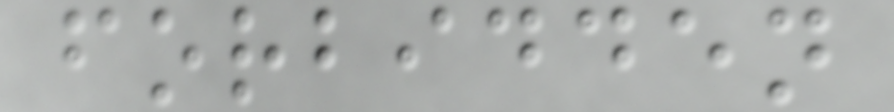forbidden
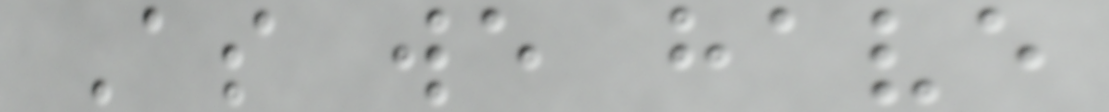As we have
